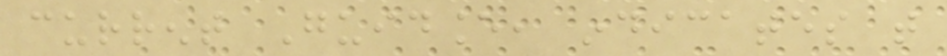current Guidance, indicates that
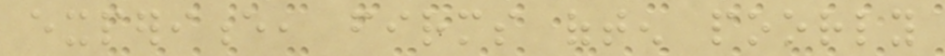experience, firms often poorly
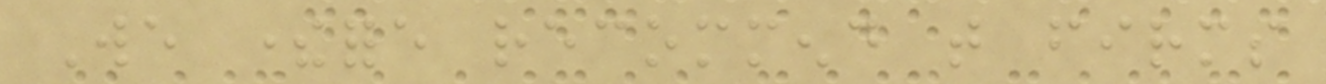We therefore recommend that firms
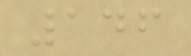146
